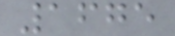1675
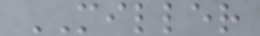MILLER
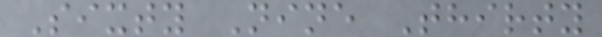Sixty Nine Thirty
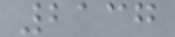2137
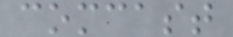comcast
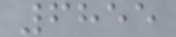6855
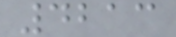4213
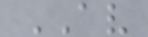AV
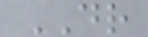DR
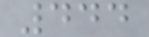444
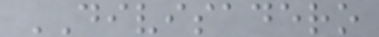DIVISADERO
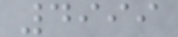4999
